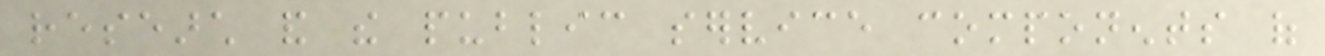research and the public service components of
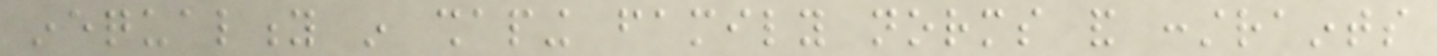inequality in shaping family norms and constraints
